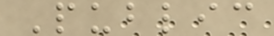Public
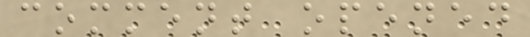comment opened
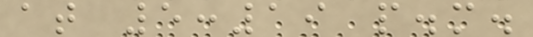at 5:19 p.m.
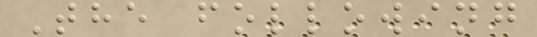The following
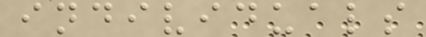individuals
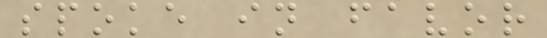spoke in favor
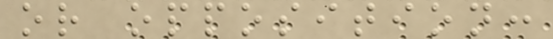or opposition:
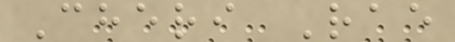Cheri Rae
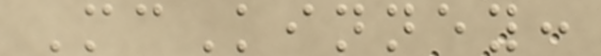McKinney:
